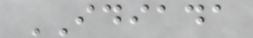IDIADA
